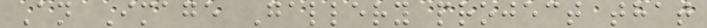An Image Gallery project that
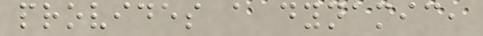provides a dynamic,
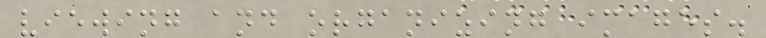viewing and organizing images.
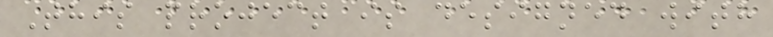This project is designed with
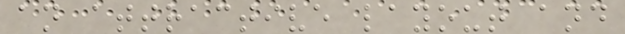an attractive layout and
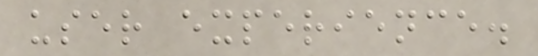user experience.
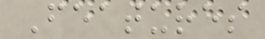Features
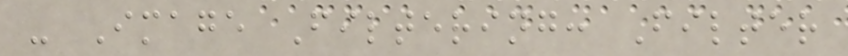- Image Filtering: Filter
